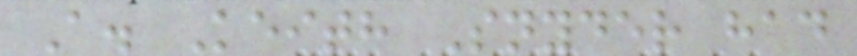A. Keith Snyder had
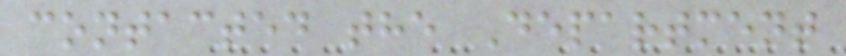contacted the Department
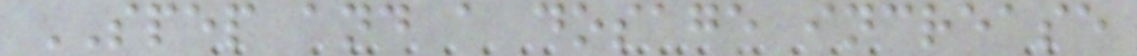SPEP and a dosage increase
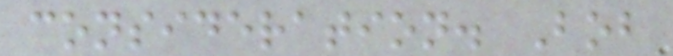consideration. Bob
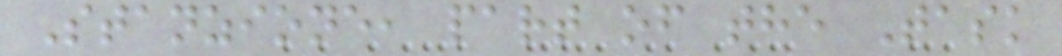Stanzione, part of the Task
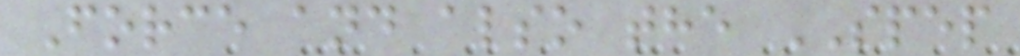Force and also the SPEP
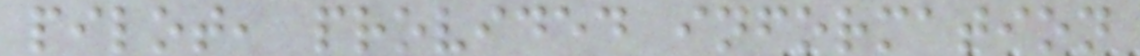pilot, provided information
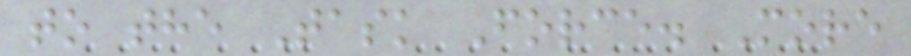to the Task Force. More
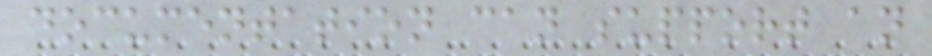documentation can support an
